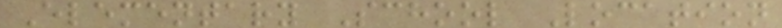Elementary School Location
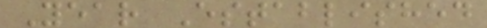Year Established
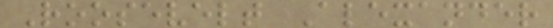Roosevelt Alexander
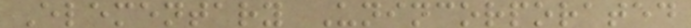Elementary Unincorporated
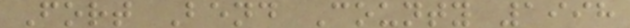Fort Bend County 1998
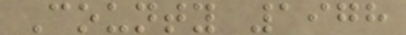County 1978
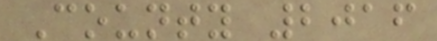County 2016
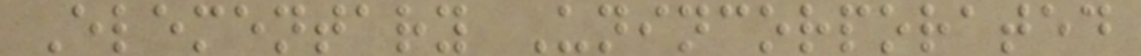Elementary Unincorporated
